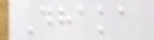Dhaka
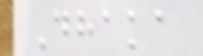Dhaka
